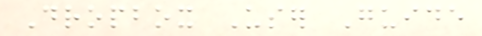Dropbox User Guide
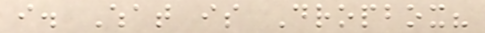i. What is Dropbox?
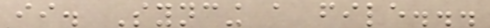ii. Syncing a file...
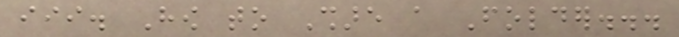iii. How to Share a Folder...
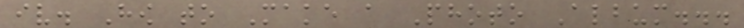iv. How to Make a Photo Album...
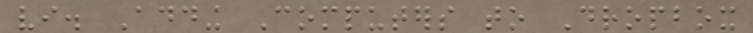vi. Adding Computers to Dropbox
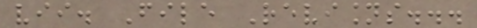vii. File Revisions...
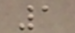1
